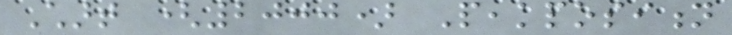Chart (2000) Peakposition
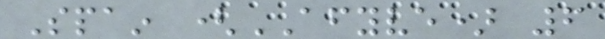Spain (AFYVE) 6
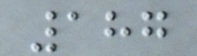187
